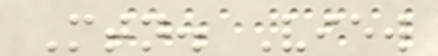Mtn. View
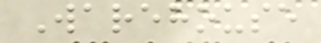Warehouse
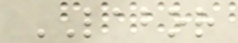LABOR
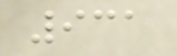931
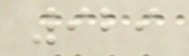929
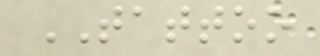TATTOO
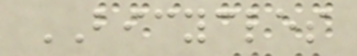BICYCLES
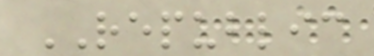REPUBLIC
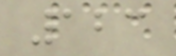123
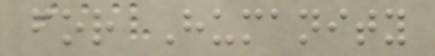for Humanity
